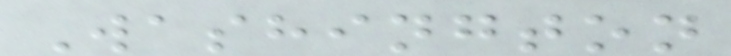Washington
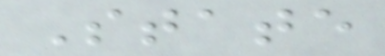State
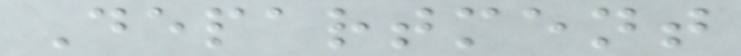Department
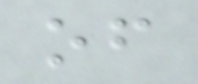of
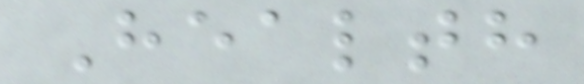Health
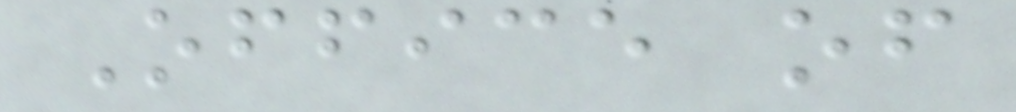Office of
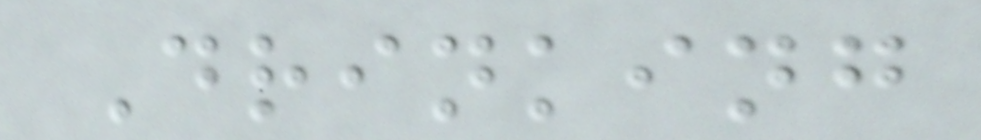Drinking
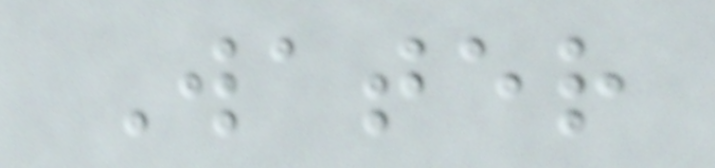Water
